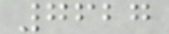7627
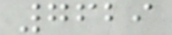7629
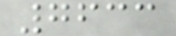7633
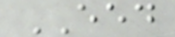EED
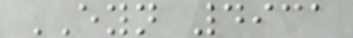EYN 4931
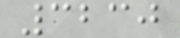3230
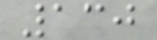130
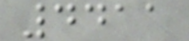4411
